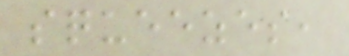squeezes,
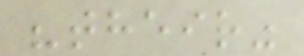"their"
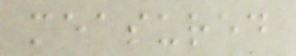measured
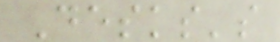Desks's
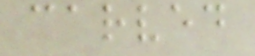carved
